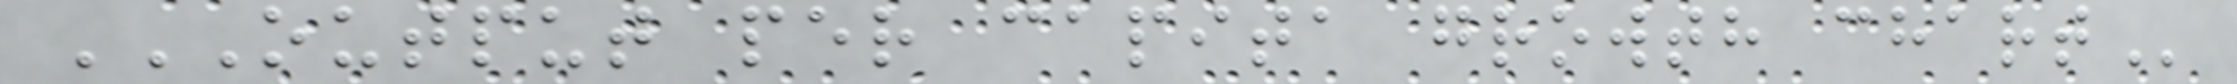OUTPUT PER CAPITA GROWTH CHART
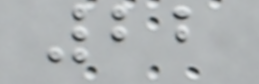22
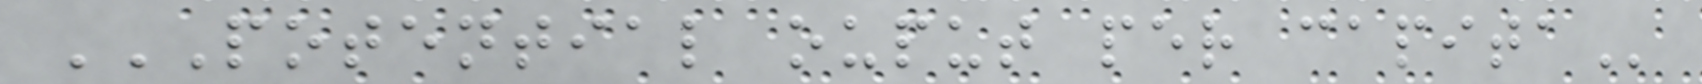POTENTIAL OUPUT PER CAPITA
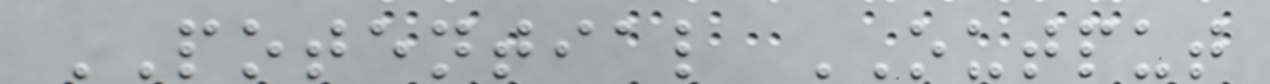POTENTIAL OUTPUT
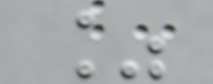%
